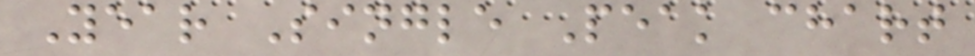Year Single Peak chart
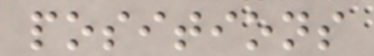positions
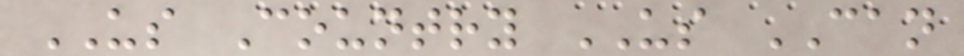US Country US CAN
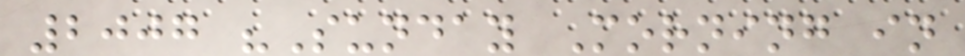2007 "Sunday Morning in
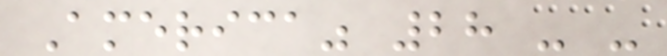America" 28 - -
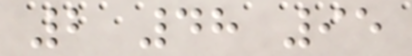2 48 95
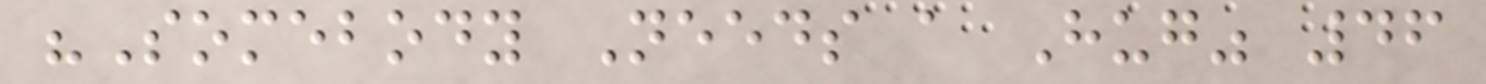"Somebody Needs a Hug" 46
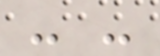- -
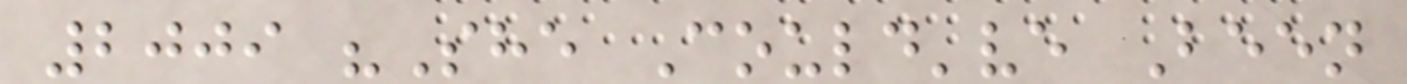2009 "She Could've Been
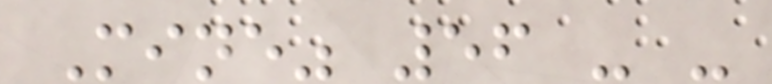Mine" 56 - -
